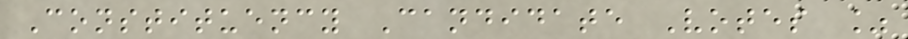Constituency Candidate Votes %
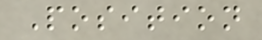Position
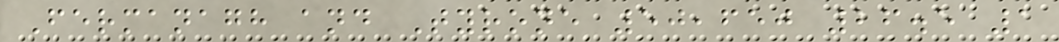Fermanagh and Tyrone 50,650 26.5 1
